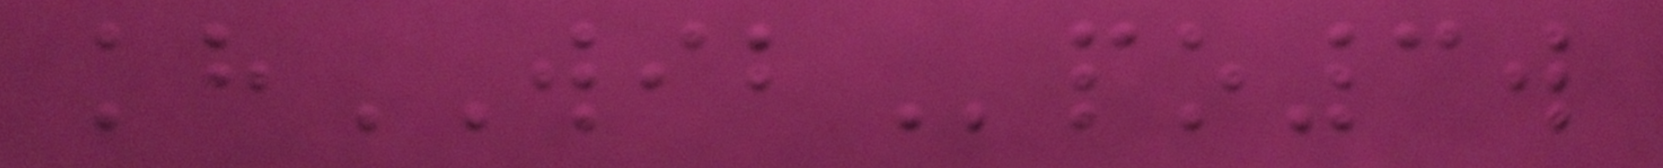khWIBpo3w
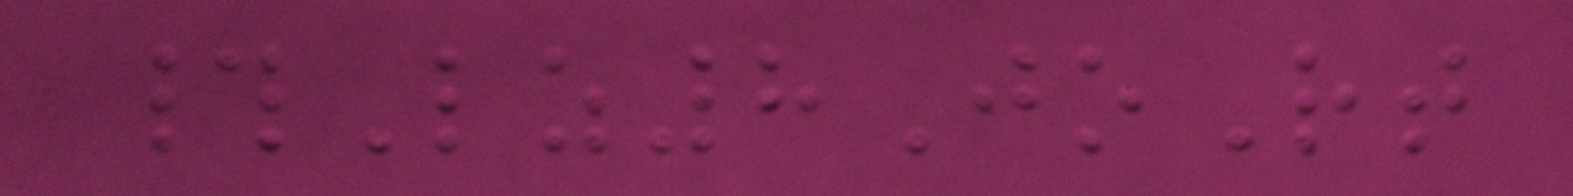#Lz8JoRt
